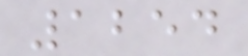1254
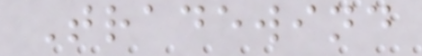Tradewind
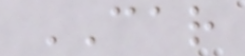CAR
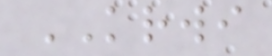KRWI
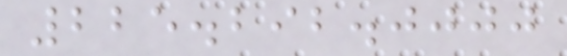225.292.0000
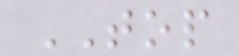TOP
